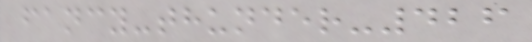fancy-thunder-426
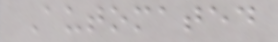Automated
